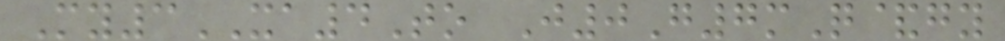My3XA4To J0G7mQ&gy
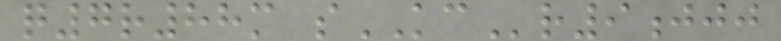q7r88m sKCr9jjj
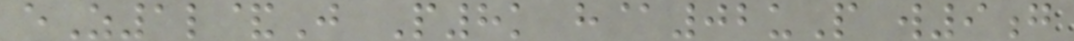eZ1l&J P8k h@02uP w9g
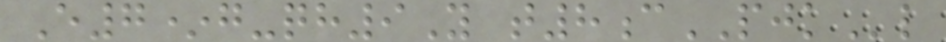E7*g-qh9Y t8cPJKl
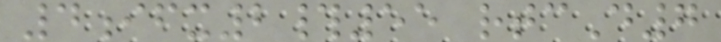4ifx2#55 rtcD7
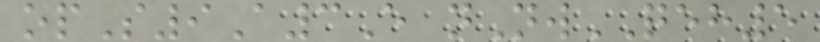opS9A3E nNwQEH5
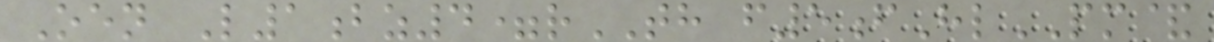Oen L1bz4=rTH f5fHlPM&
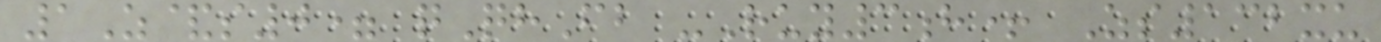1Z&s0= qQhFb -Ruy3h+ Zs132xu
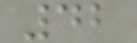42
